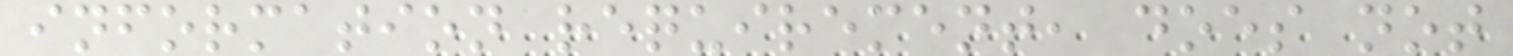information requirement, does not
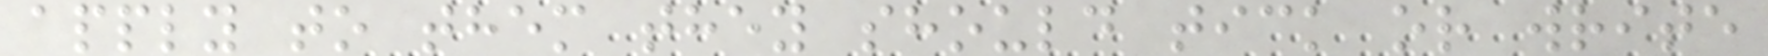apply to them they should tick or write
